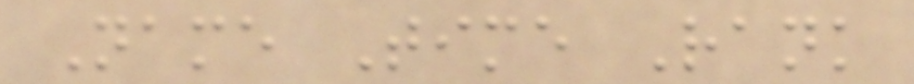Name Time Rank
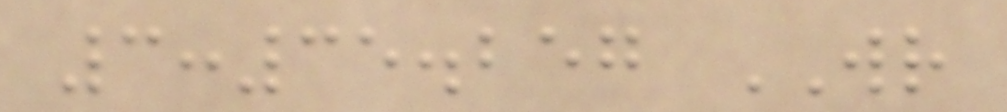3:35.257 WR
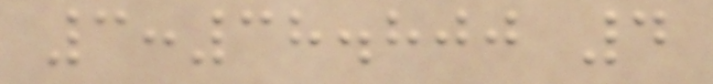3:38.800 4
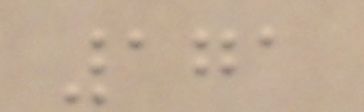171
